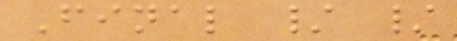Final / /
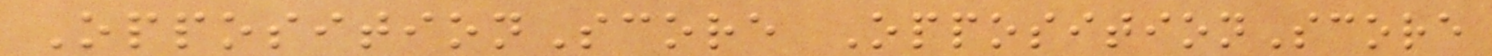OppositionScore OppositionScore
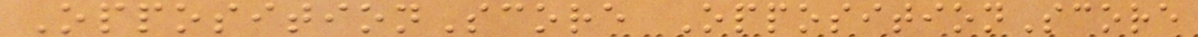OppositionScore OppositionScore
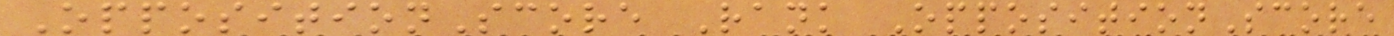OppositionScore Rank OppositionScore
